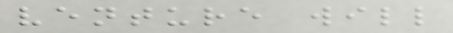venture will
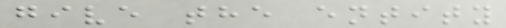give the entity
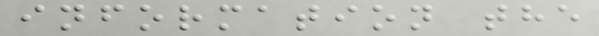information the
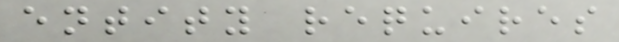entity requires
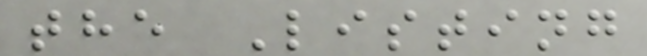the Listing
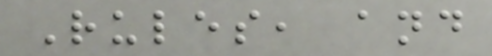Rules, and
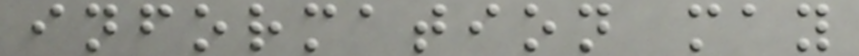information may
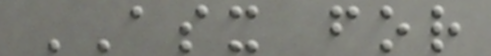ASX for
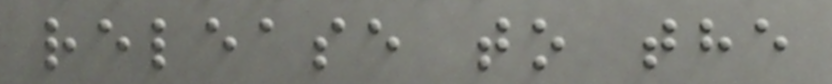release to the
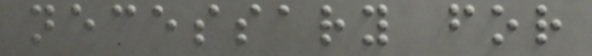necessary for
